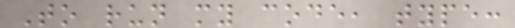To run my code, type:
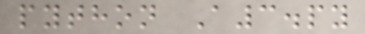python A3.py
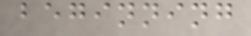beginning
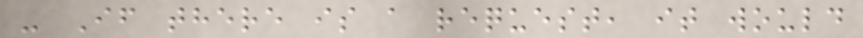- If there is a request, it would
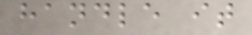handle it
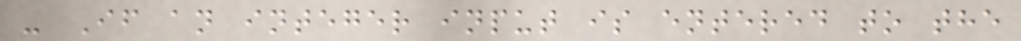- If an integer input is entered to the
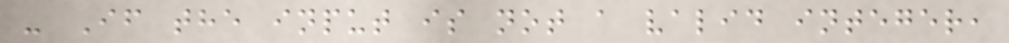- If the input is not a valid integer,
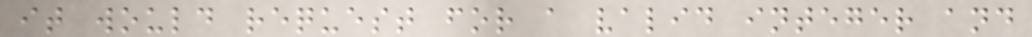it would request for a valid integer and
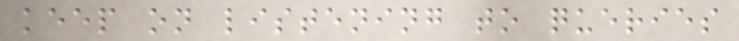keep on listening to queries
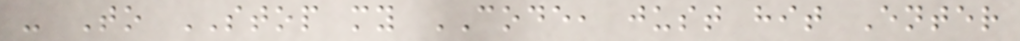- To STOP my CODE, just hit Enter
